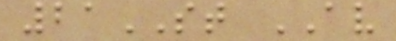21ST AV
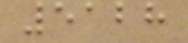5128
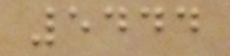5444
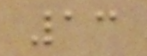13
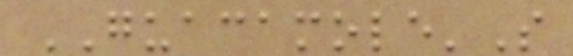GUACAMOLE'S
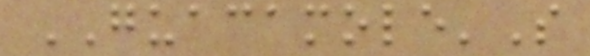GUACAMOLE'S
